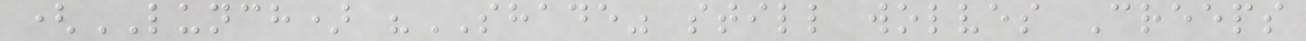(LUNCH) "SHADE" still wolves Creeps
